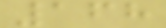168
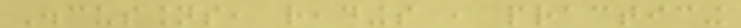Discussions, readings , practicing
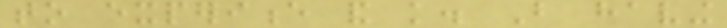to experience and knowledge. But having
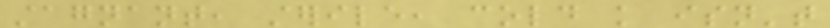stagnant, sterile, cold knowledge isn't
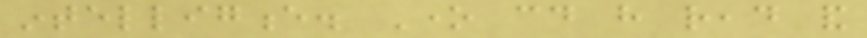intelligence. One could have read and
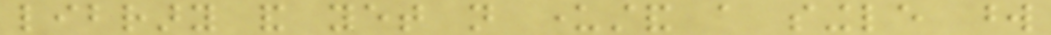library and yet not understand a single word
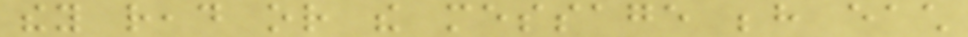they read or the message behind each
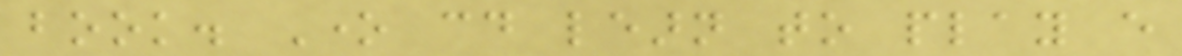book. One could learn to play every
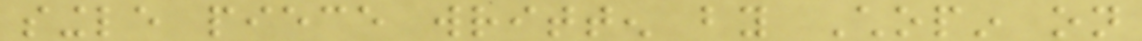single piece written by Chopin on
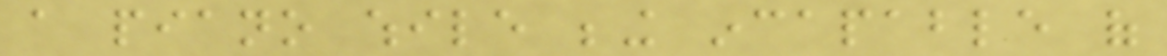a piano while being incapable of
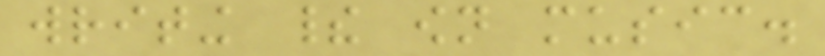writing their own music.
